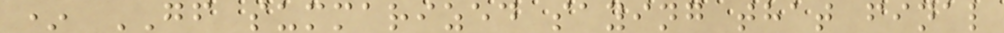* GF summarized saying that final
